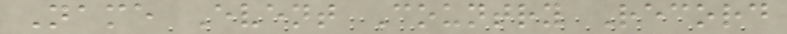Name Event Country Record
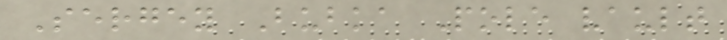Sergey Bubka Pole vault
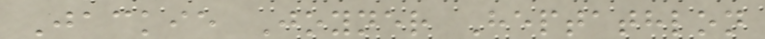Jackie Joyner Heptathlon
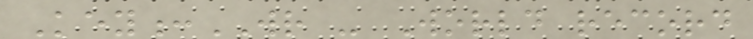Key:WR - World record
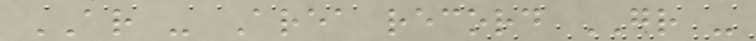AR - Area record GR -
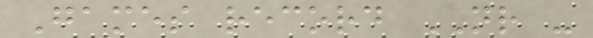Games record NR -
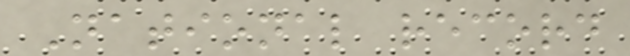National record
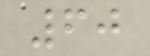60
